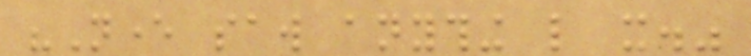"Never saw anything like it."
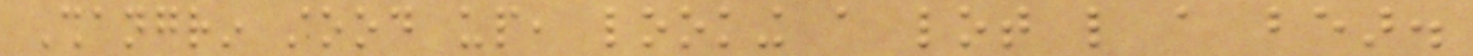Shangrin stood up, looking a lot like a bear.
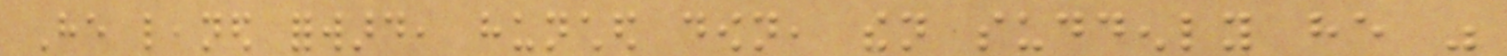He leaned forward, hunched down, then suddenly he was
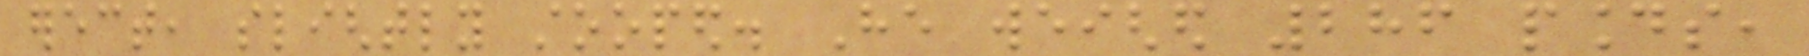erect, slightly stooped. He weighed 286 pounds,
